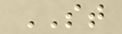ST
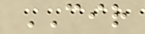CIR
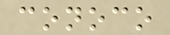conoco
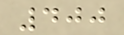400
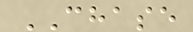CHASE
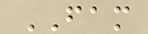FAM
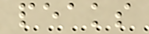peaks
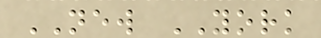NEW YORK
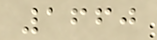1660
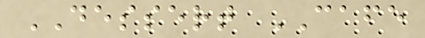DESSERT CAFE
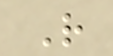R
